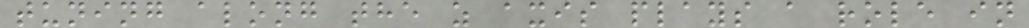tuning along the z axis plays a role in
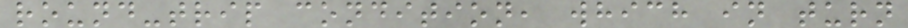round-trip condition, which in turn
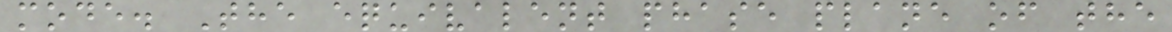mode. The equivalent phase plane of the
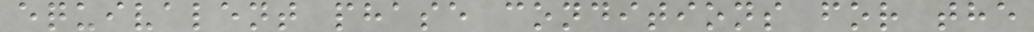equivalent phase conditions for the
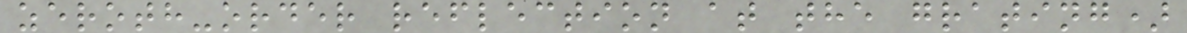zeroth-order reflection at the grating)
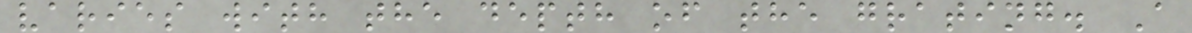varies with the depth of the grating. A
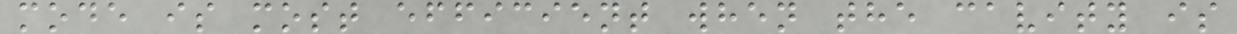mode is most efficient when the cavity is
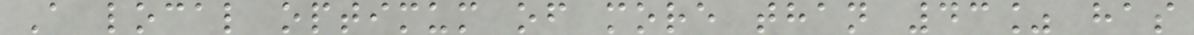A local optimum of more than 43% has
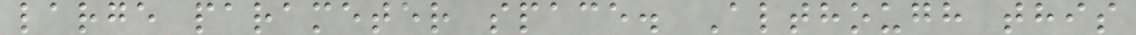large parameter space. Although this
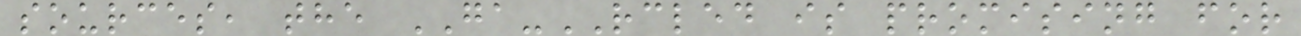sources, the GA-RCLED is promising for
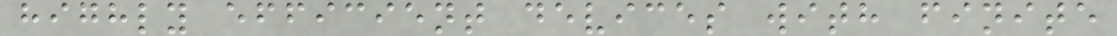highly efficient devices with finite
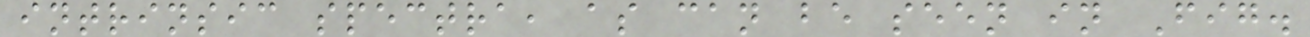intrinsic spectra, as can be seen in Fig.
